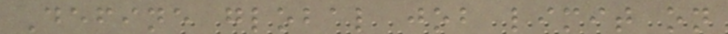Define global job limit on
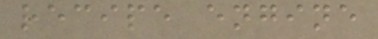recipe engine
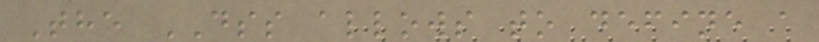The DSS allows to define a
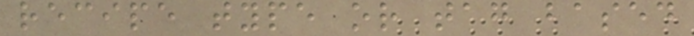recipe type or tag based
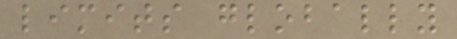limits globally
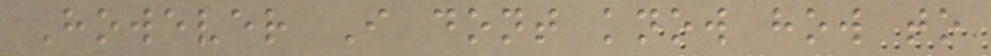However I dont know how to
